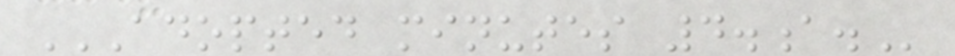ADOPTED MINUTES 4.A.
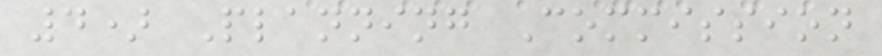4) Planning Commission
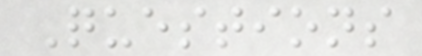Questions
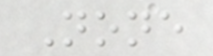None
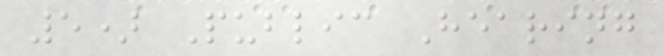5) Public Hearing
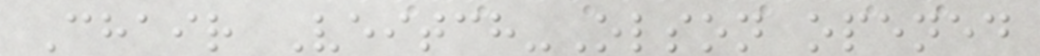Chair Veitch-Olson opened
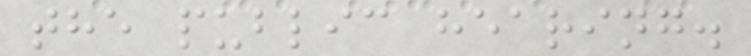the public hearing.
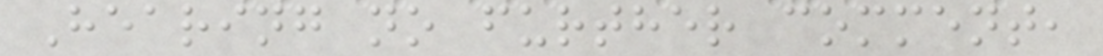Hearing no further comment,
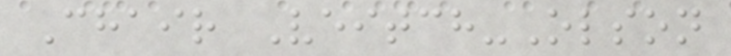Chair Veitch-Olson
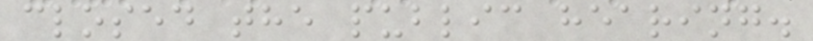closed the public hearing.
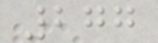277
